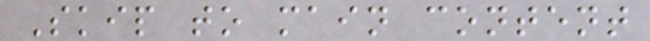Skip to main content
